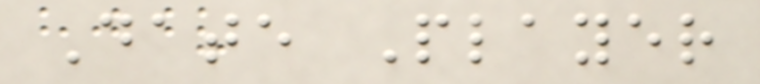Date Player
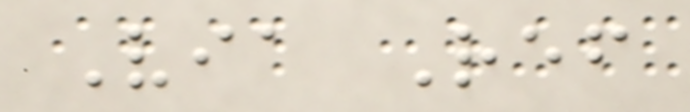Via Ref
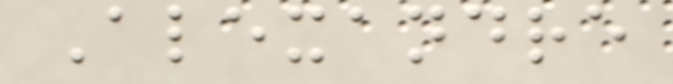Alexandre
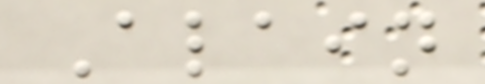Alain
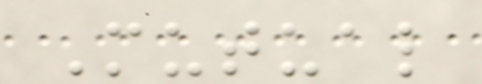Mutual
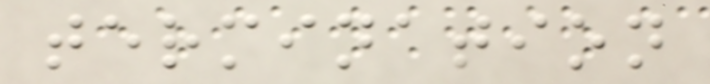termination
